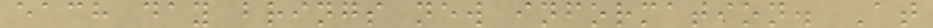each day brings new information. At
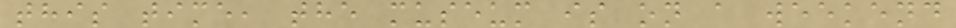this time, the museum is on a weekend
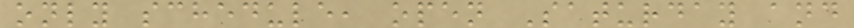only schedule, open Saturday and
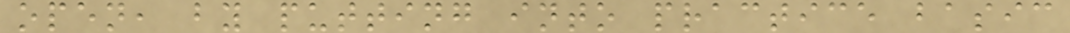open, by putting into practice basic
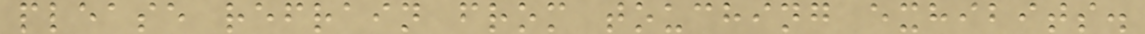please refrain from touching exhibits.
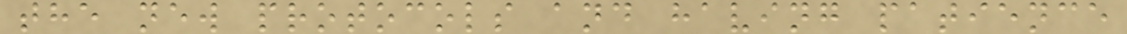the new protocols and having patience
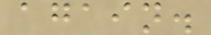again.
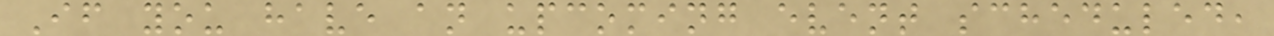If you have an upcoming event scheduled,
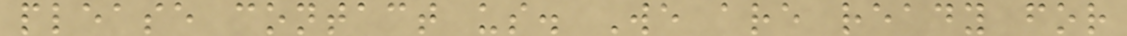please contact us. We are ready for
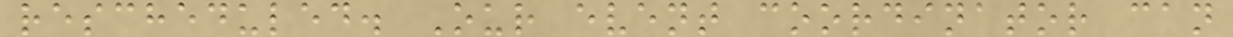rescheduled. Our event coordinator can
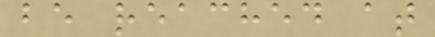be reached at
